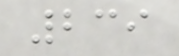239
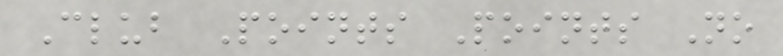Club Points Points No
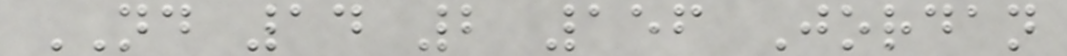ND 14 2 156 Jordan
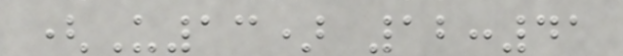(U13) 12:41
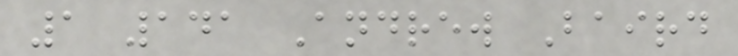1 141 Andrew Baird
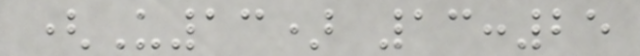(U13) 13:25
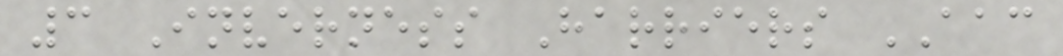3 Inverness Harriers AAC
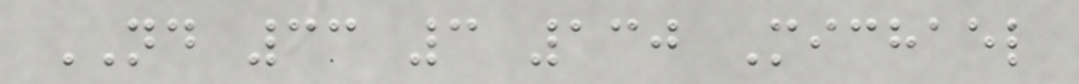ND 33 3 130 Michael
